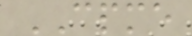CPME
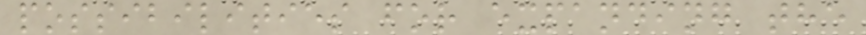possibilities for expanding the
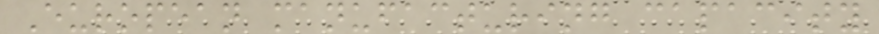European manufacturing capacity
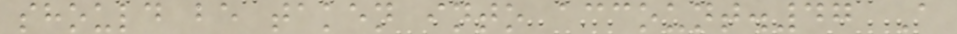should be taken into account.47 A
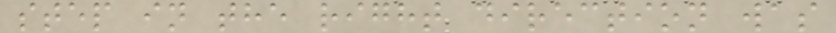step in the right direction was
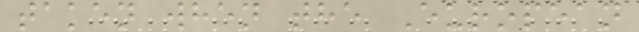taken when the European
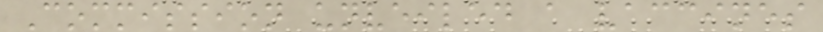Commission unveiled a vaccines
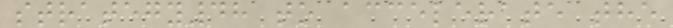strategy48 to accelerate the
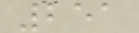251
